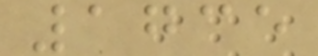1735
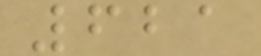621
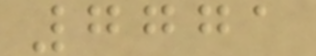7771
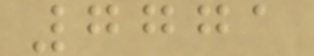7771
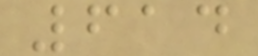614
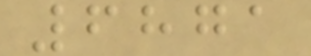6871
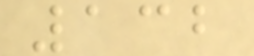132
